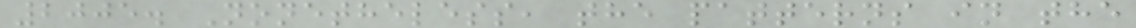2005. Nonetheless, the patterns in the
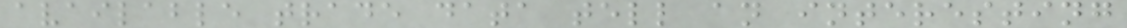available trade data tell an interesting
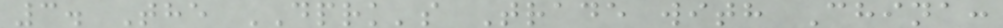3. The DPRK's Trade with China:
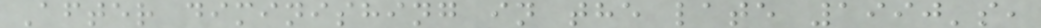After diminishing in the late 1990's,
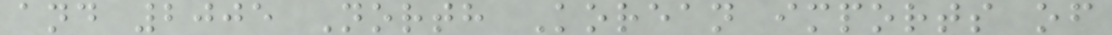and 2005 North Korean imports of
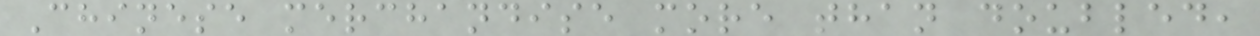Chinese merchandise more than doubled,
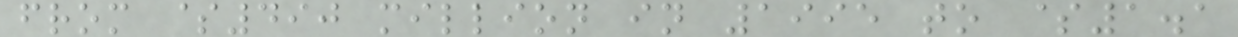from $490 million in 1995 to $1.1
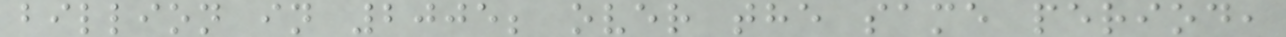billion in 2005; over the same period,
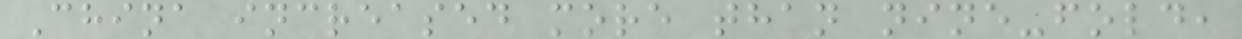China increased more than nine-fold,
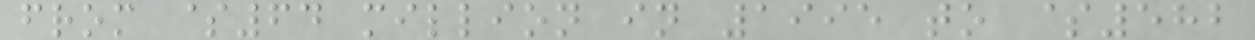from $64 million in 1995 to $582
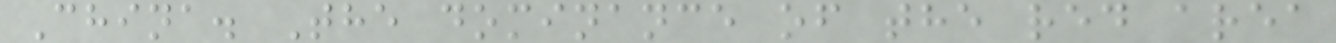China. The dominance of the red area
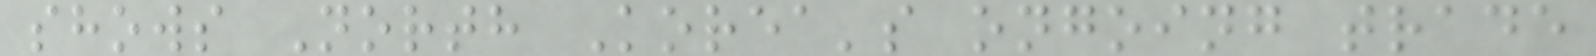shows North Korea's ongoing trade
